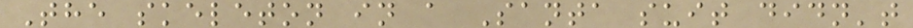The skeleton in a Santa suit didn't
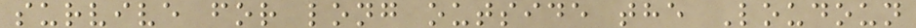survive for long outside the Loudoun
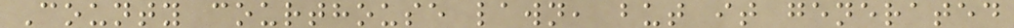County courthouse lawn, but it generated
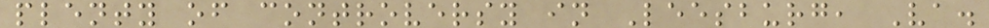plenty of controversy in Leesburg, Va.
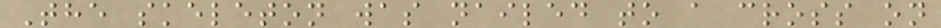The skeleton was nailed to a cross on
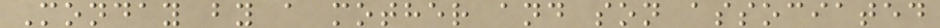Monday by a mother and son associated
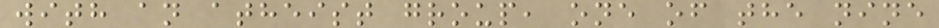with an atheist group, one of the nine
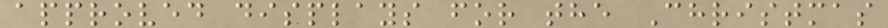approved displays for the Christmas
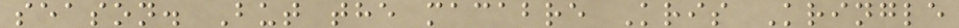season. But the macabre Kris Kringle
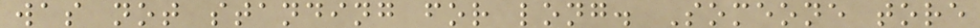was not standing for long. Someone tore
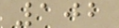102
